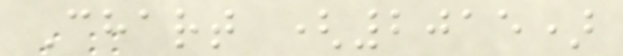Chart (2015)
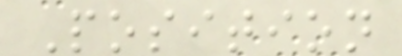Position
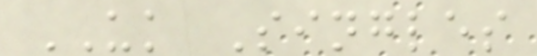UK Singles
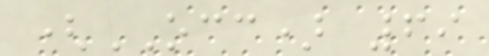(OCC) 69
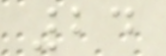24
